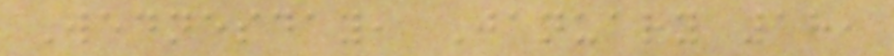Wednesday, January 18,
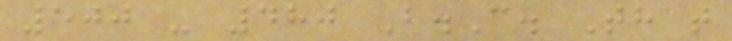500 - 480 B.C. That
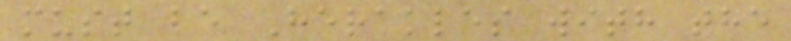must be Herakles with the
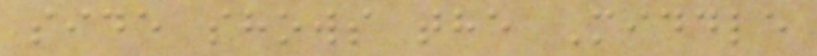side shows the Middle
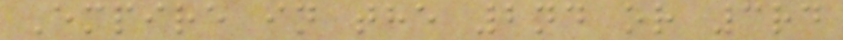Empire in the 2nd or 3rd
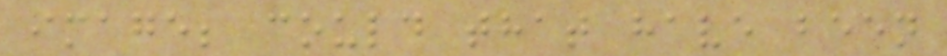image; could that have been
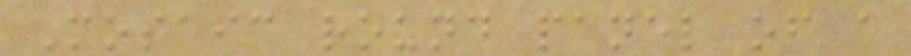Mosaic round panel of a
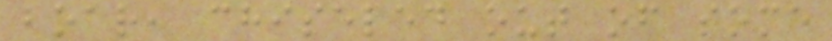boar, chiseled out of some
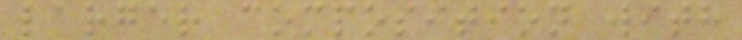larger composition with
